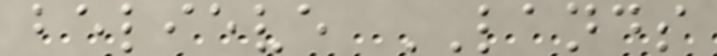believe LANDS
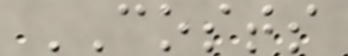COSTS
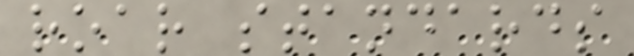roar standards
